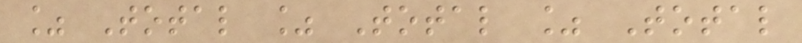% Total % Total % Total
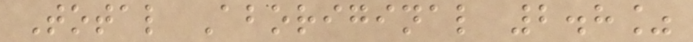Total Aboriginal 2.8%
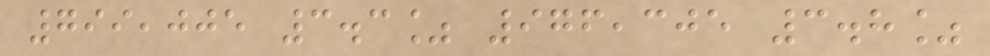799,005 3.3% 976,305 3.8%
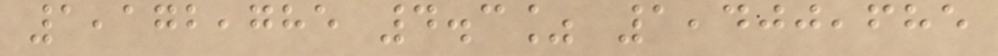1,172,785 4.3% 1,400,685
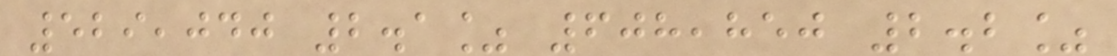529,040 2.1% 608,850 2.2%
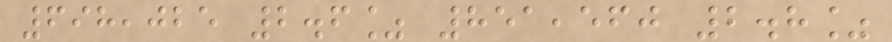698,025 2.6% 851,560 2.8%
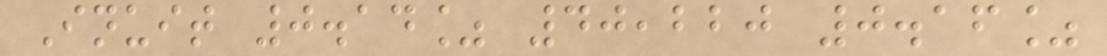Inuit 0.14% 40,220 0.16%
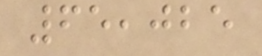65,025
